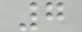7
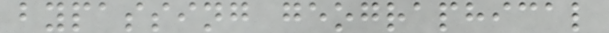bypassing geographical
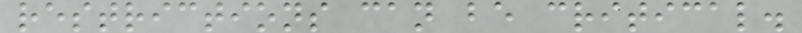restrictions can be critical.
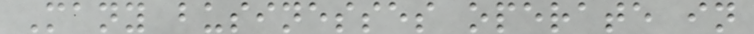Many businesses operate in
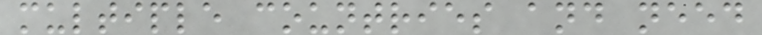multiple countries and need
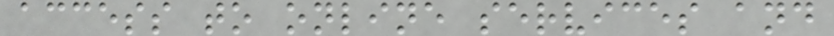access to online services and
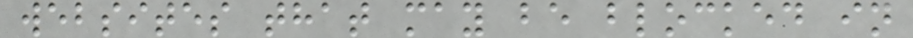websites that may be blocked in
